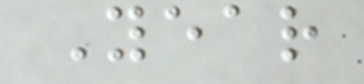Year
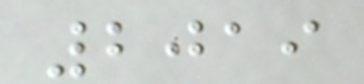2019
